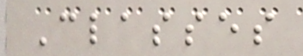Classes
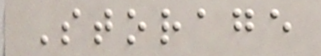Storage
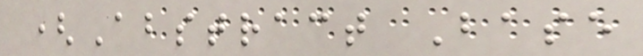(Abstract Base
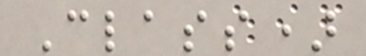Class)
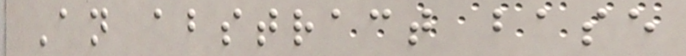An abstract base
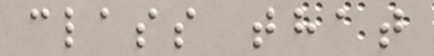class that
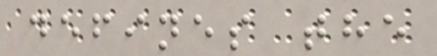defines the
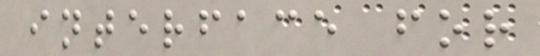interface for
